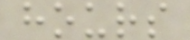hours
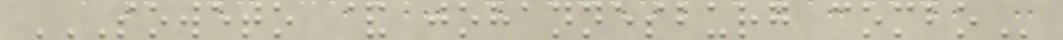SOWETO & JOHANNESBURG COMBO
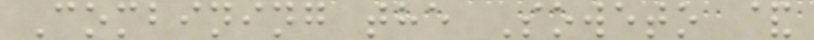Combining the Soweto &
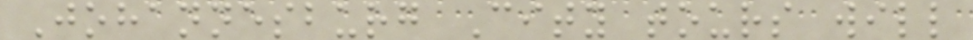Johannesburg City tours will
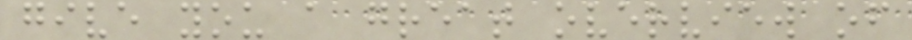give you a great overview of
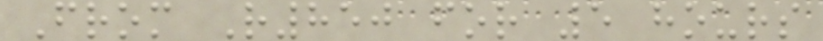From R850 for 5 hours
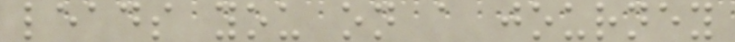leads you on a journey
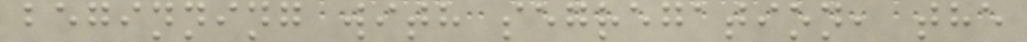beginning with segregation, the
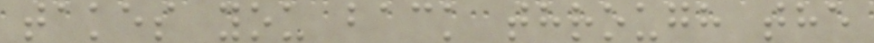takes you back through the
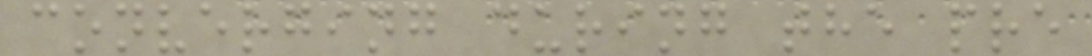converging during the pre
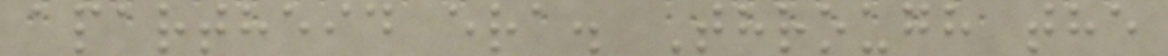apartheid era. Through the
